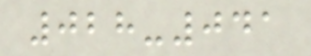028-041
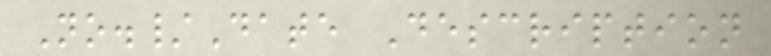No./Date Description
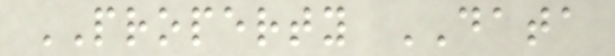PROPERTY DATA
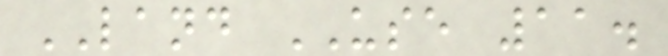LAND USE 11.
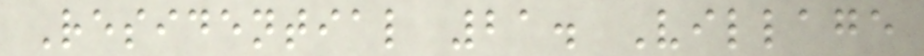Residential 21. Village
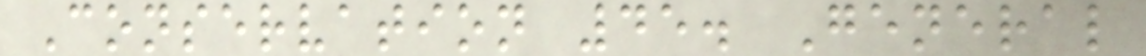Conservation 45. General
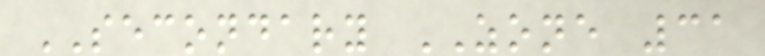SECONDARY ZONE 31
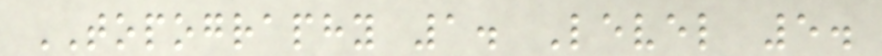TOPOGRAPHY 1. Level 5.
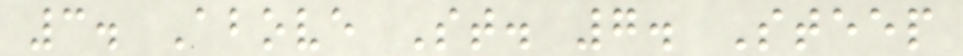3. Above St. 7. Steep
